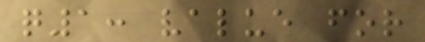q1: value for
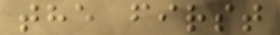the first
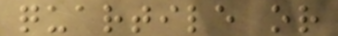quartile or
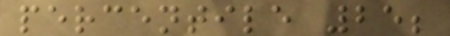percentile 25;
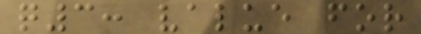q3: value for
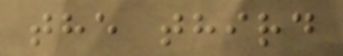the third
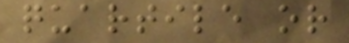quartile or
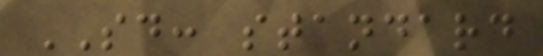SD: standard
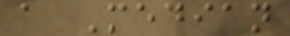a Median
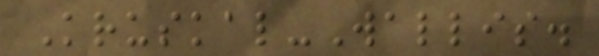Kruskal-Wallis.
